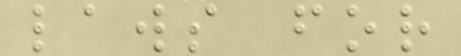laws for
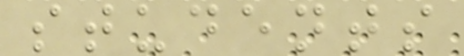students
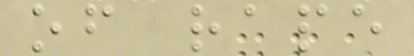of rape
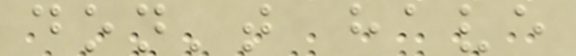don't have
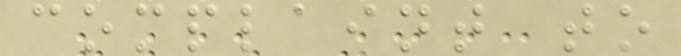complaint to
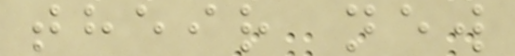their new
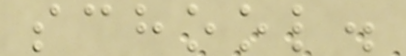school.
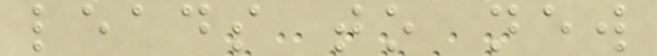leads to new
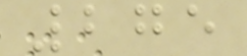275
